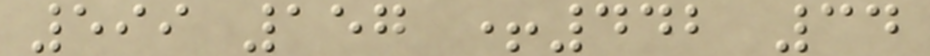599 157 +442 34
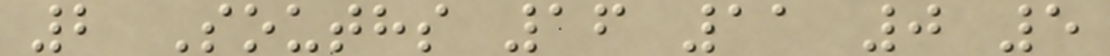2 Souths 16 11 0 5
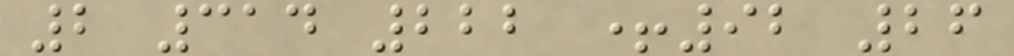2 314 222 +92 26
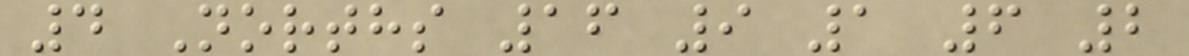4 Norths 16 9 1 6 2
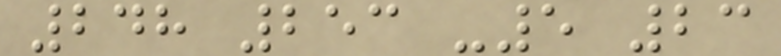248 253 -5 23
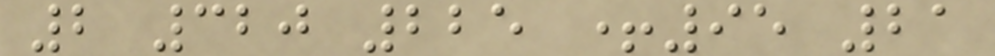2 320 225 +95 21
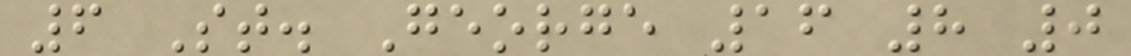6 St. George 16 8 0
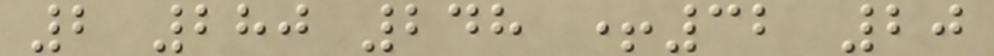2 280 248 +32 20
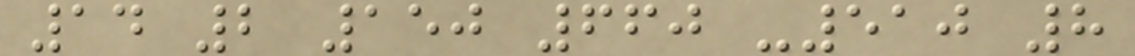14 2 150 660 -510 8
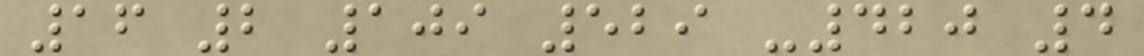16 2 109 529 -420 4
